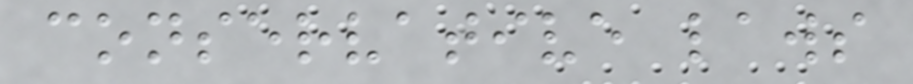conservative laws
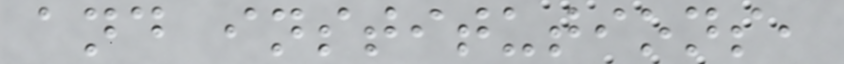and institutions,
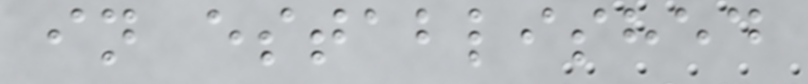in established
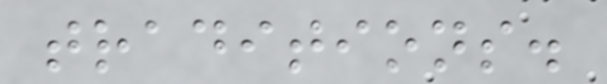traditions.
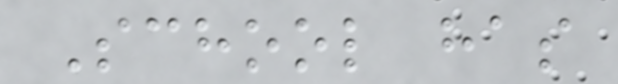School has
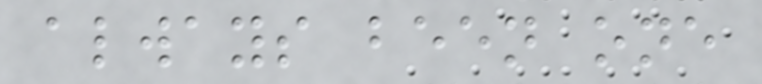always been one
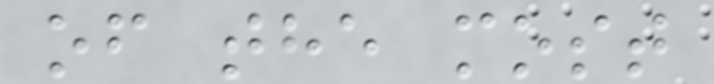of the most
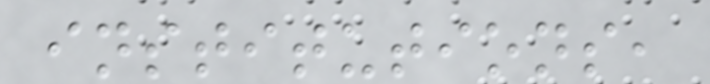institutions,
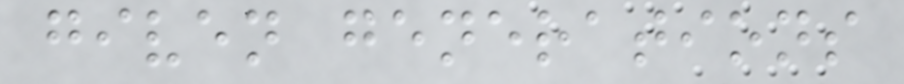given generations
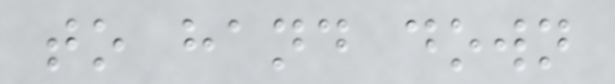to hand down
